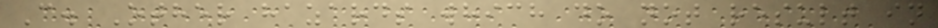C. Other hazards which do not result in
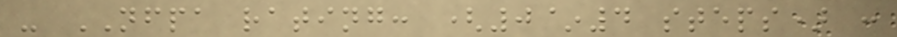- NFPA rating: (0~4 steps) :
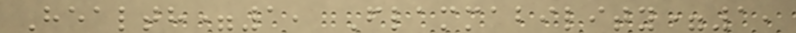Health=1, Flammability=1,
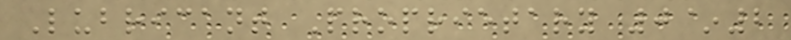Lubricant Proprietary 0~2
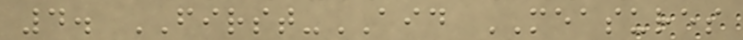4. FIRST-AID MEASURES
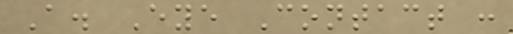A. Eye Contact :
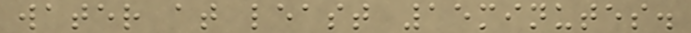water at least 15minutes.
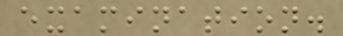examination.
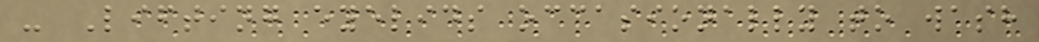- Lifting eyelids occasionally to wash
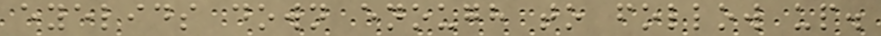eyelids down enough to follow up.
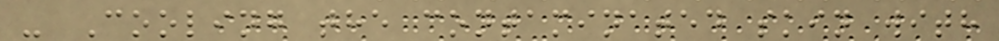- Cooling the contaminated skin with
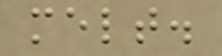melt.
